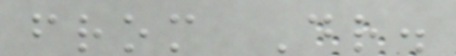from Dr.
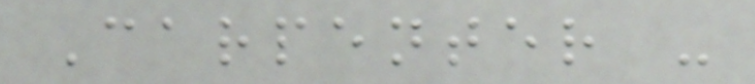Carpenter -
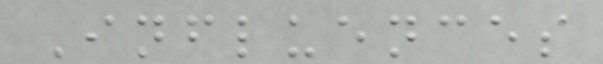Influences
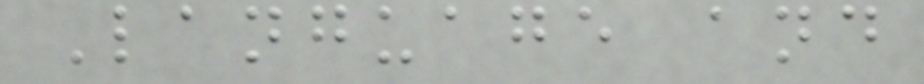Language and
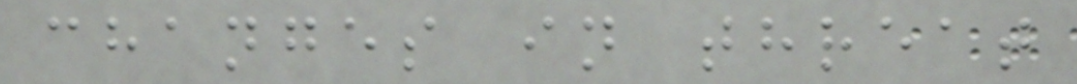changes in threat
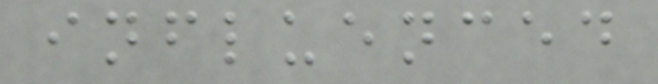influenced
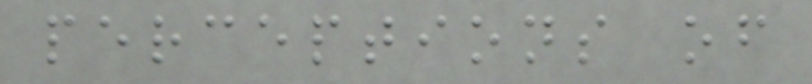perceptions of
